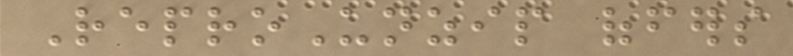ReproUnzip offers
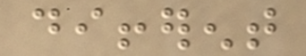different
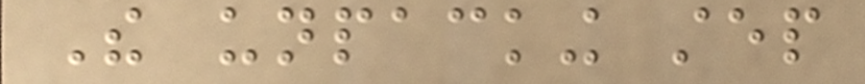The unpacking step
